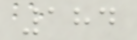184
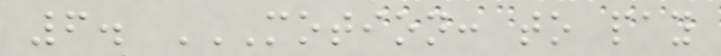6. MOTION: TO PAY
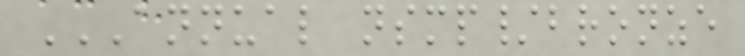ANNUAL NSMP/BRONZE
